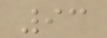93
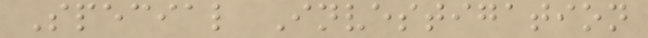Special Investigation
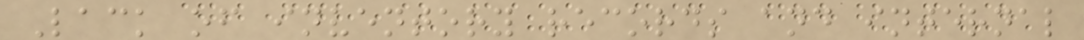Lack of inventory records and internal
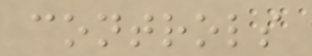controls
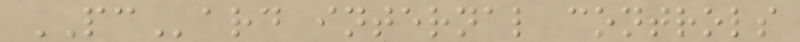PCard internal controls
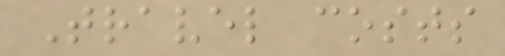Travel costs
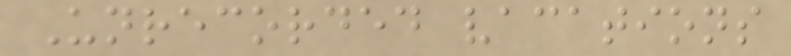Unrecorded vacations
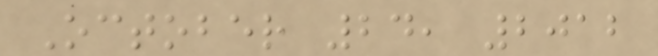October 24, 2012
